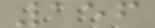156
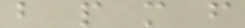b p m f
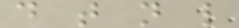d t n l
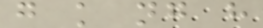g k ng h
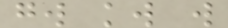gw kw w
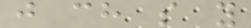j ch s y
